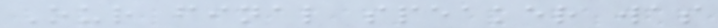Our final speaker was
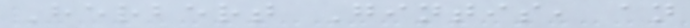Herbert Gintis, an
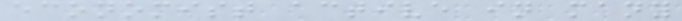economist active in many
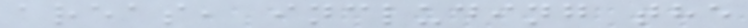areas, including the
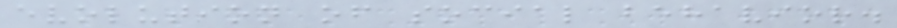evolution of social behavior.
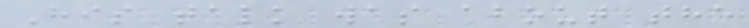His talk was about the
